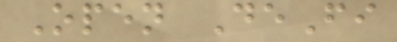Open DeFi
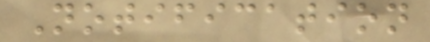Notification
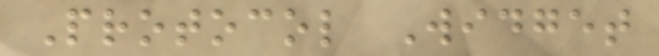Protocol Widget
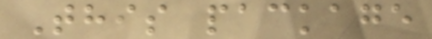This package
